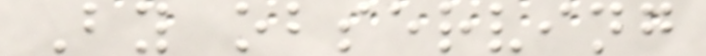By observing
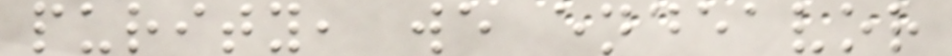purity, we endeavor
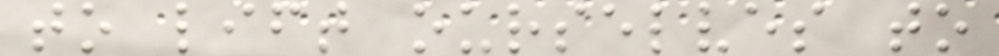to lift ourselves to
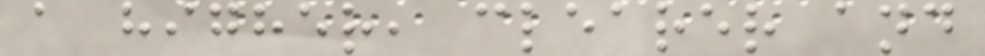a higher, clearer and
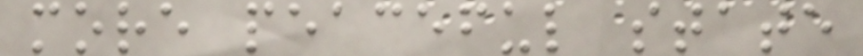more peaceful state
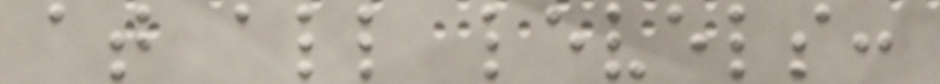at all levels:
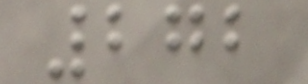272
